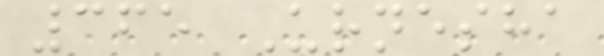365 Urnesha
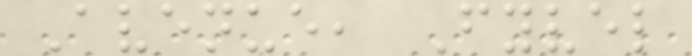Avenue, Fyvel
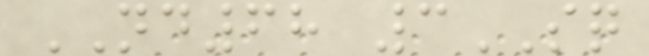ND68 3SQ
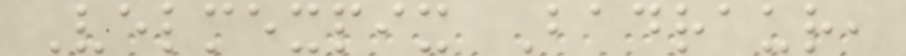Velmexpix Badraur,
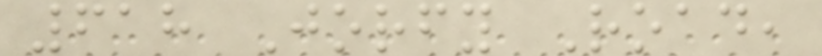618 Jorfy Road,
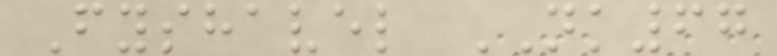Fyshavel NK67
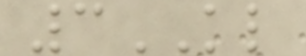3KL
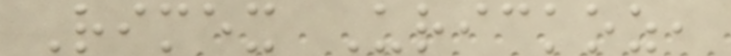Rimex Urickoz,
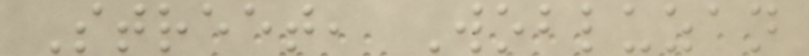Street, Wobluzan
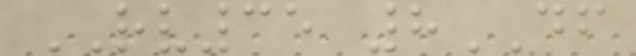RV35 8DF
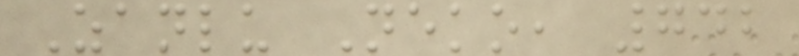Zanlu Neko, 742
